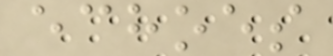echoes
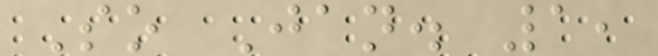So Jan. 1,
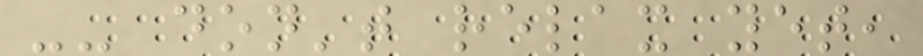-- don't relax yet,
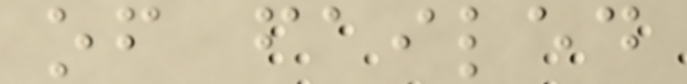of failed
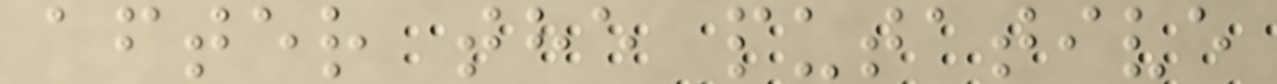after the putative
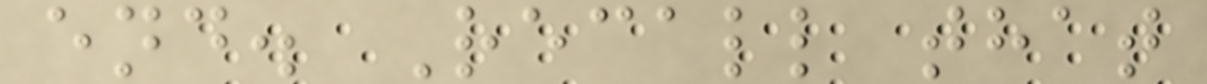end. Recall that
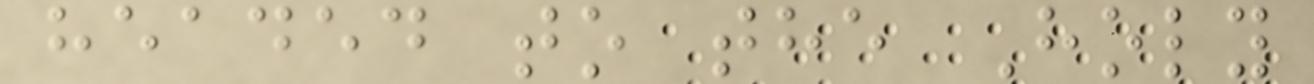headed to the Holy
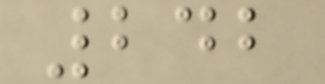242
